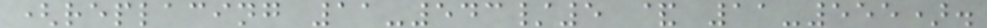(replacing 11-543/5 & 11-555).
